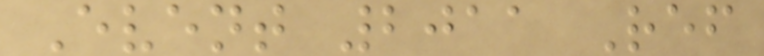Event 2011 Ref
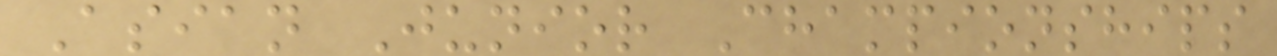Asian Junior Championships
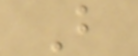B
